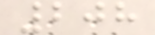208
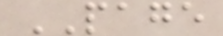PAGE
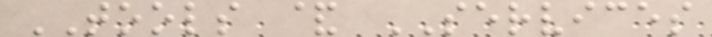TOOLS & SERVICES
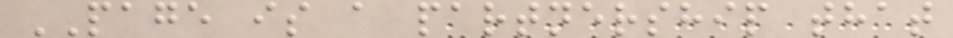PAGE is a partnership that
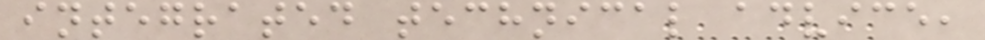integrated technical advice,
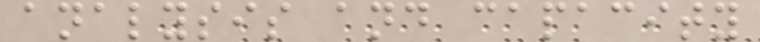analysis and capacity
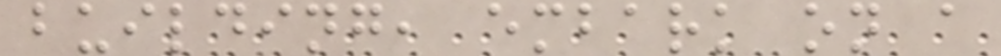building, embark on a
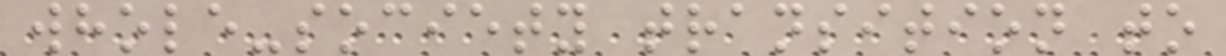whole-society transition to
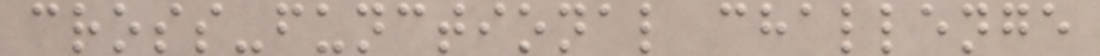cross-functional challenge
